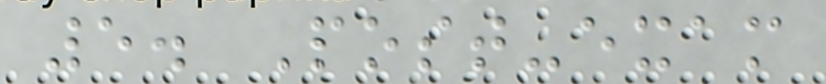5. Post-exam
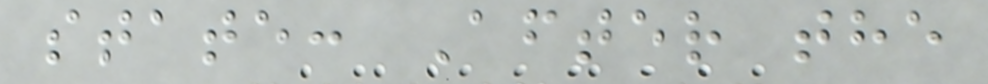state: After the
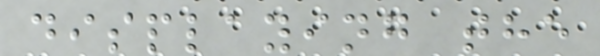displaying the
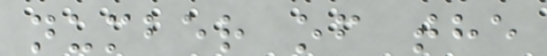number of the
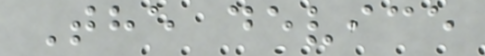The device
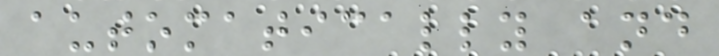automatically and
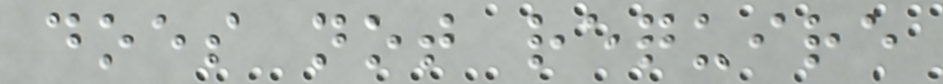does not require
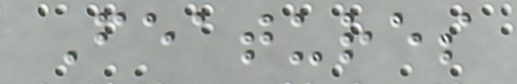Features
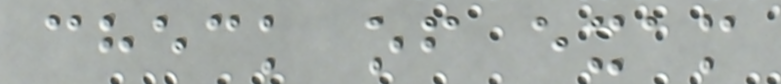check of exam
